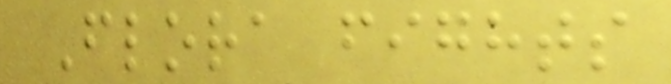Flora fights
